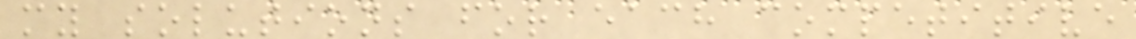my solutions for each competitive
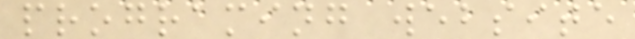programing website
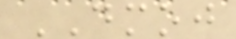DMOJ
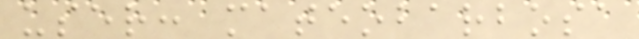user: mateobarbosa
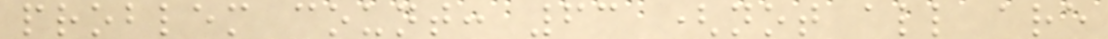problem count: 63 (not all are
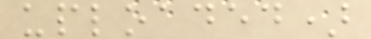uploaded)
